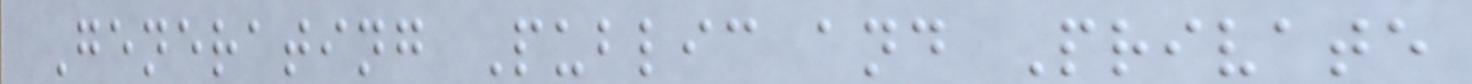Generating Public and Private
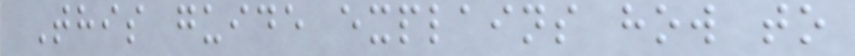This guide explains how to
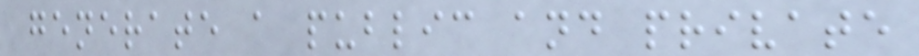generate a public and private
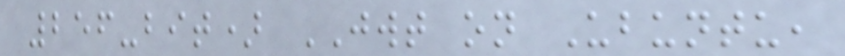256-bit) JWT on Ubuntu,
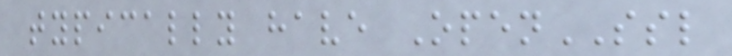typically have OpenSSL
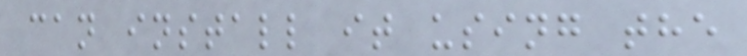can install it using the
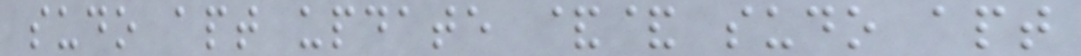sudo apt update && sudo apt
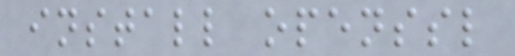install openssl
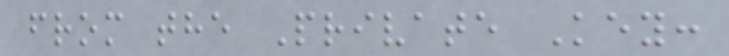from the Private Key:
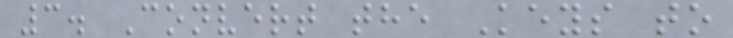3. Convert the Keys to
